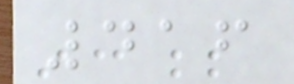416
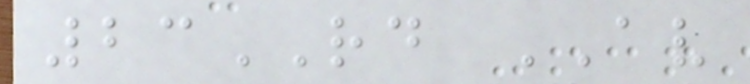23RD AV
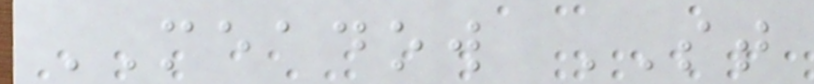MEADOW ST
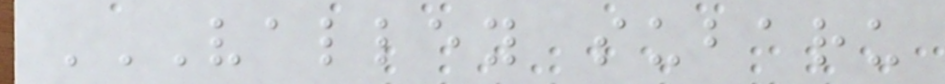VALLEY SUBARU
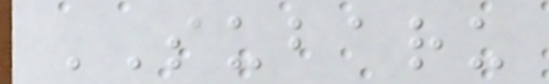SUBARU
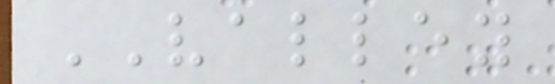VALLEY
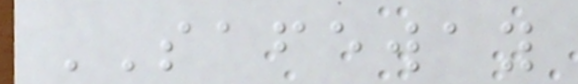SAFEWAY
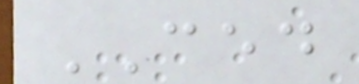CED
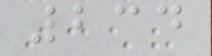234
